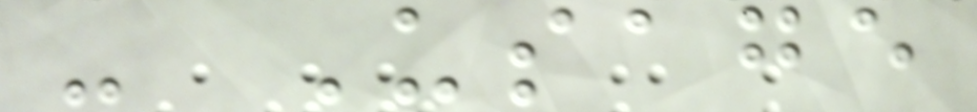- Usage
